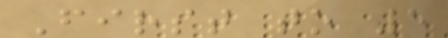First to 5
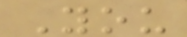You
